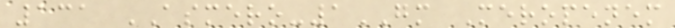131 ASMERO-1GM Meropenem
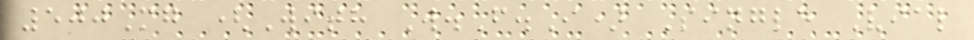500Mg (With W.F.I) Single Vial
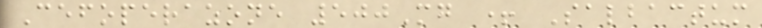Cefoperazone 500Mg + Salbactum
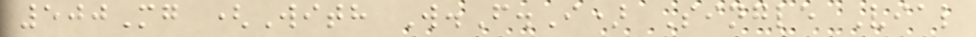500Mg (With W.F.I) Single Vial
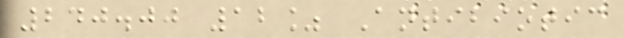240.00 12% Antibiotic
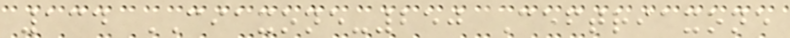134 CIAXONE-250 Ceftriaxone
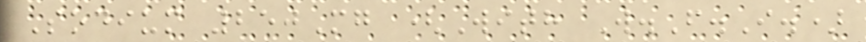Sodium 250Mg (With W.F.I.)
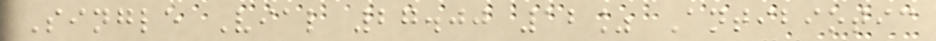Single Vial 27.00 12% Antibiotic
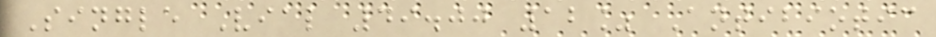Single Vial 49.00 12% Antibiotic
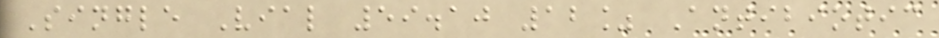Single Vial 59.10 12% Antibiotic
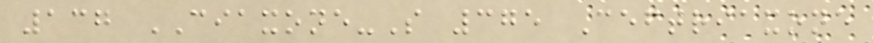137 CIAXONE-S 375 Ceftriaxone
